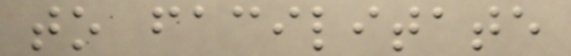to facilitate
